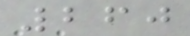260
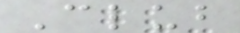Club
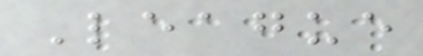League
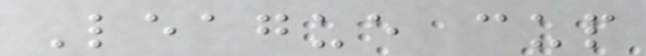League cup
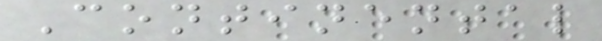Continental
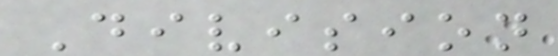Division
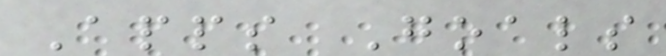Apps Goals
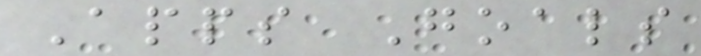Apps Goals
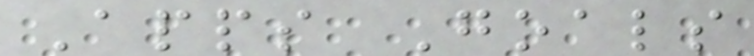Apps Goals
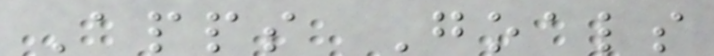Apps Goals
